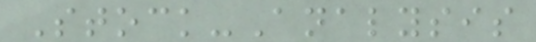Stock-Analysis
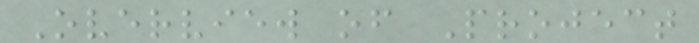Overview of Project
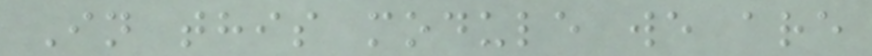In this module we are
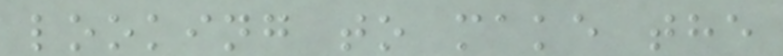looking to make the
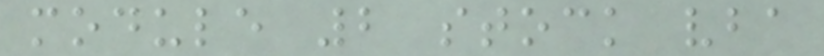module 2 stock vba
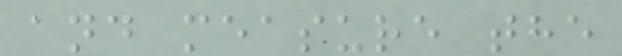and measure the
